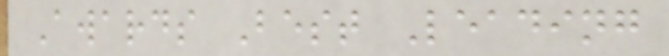Awards Best Leading
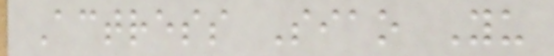Actress Siao Yu
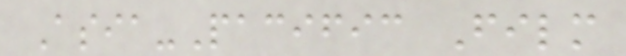Asia-Pacific Film
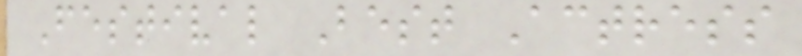Festival Best Actress
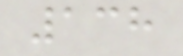138
